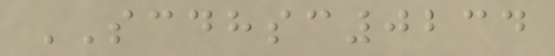SCDHSC0234
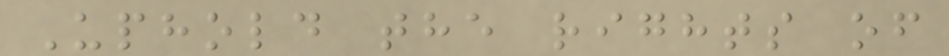Uphold the rights of
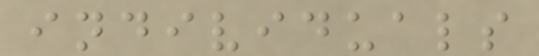individuals
